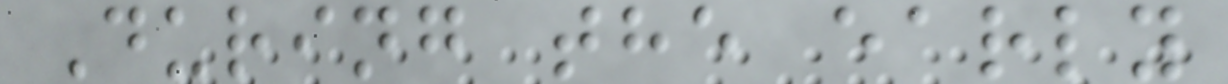During the early
